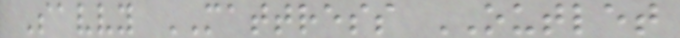Savvy MATTRESS OUTLET
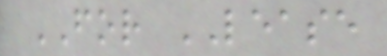FOR LEASE
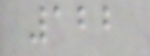122
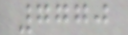7770
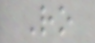Ro
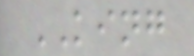KING
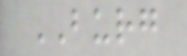BURG
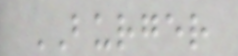BURGER
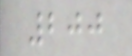200
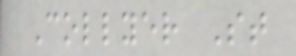Collyer St
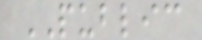PUBLIC
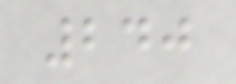240
